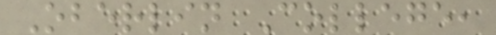Oberlin College,
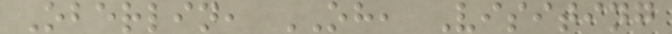Oberlin, OH, Visiting
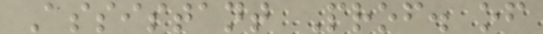Assistant Prof. of
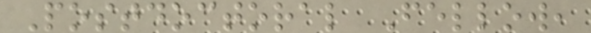Postdoctoral Fellow,
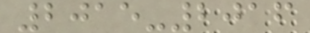2015-2016
